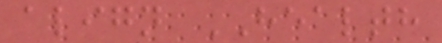align HEALTH
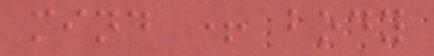mind + body
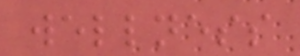wellness
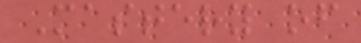Mastery of
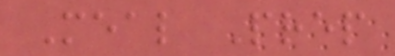Meal Prep
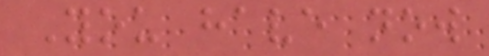You have now
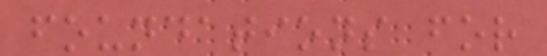foundations for
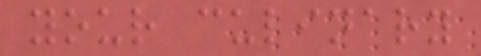your culinary
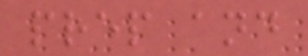prep and
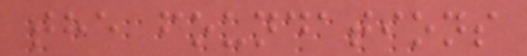the foundations
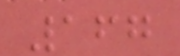167
